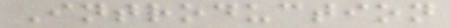Introduction
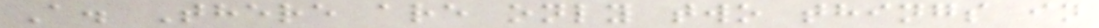A. There are only two things in
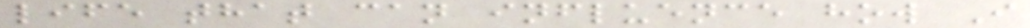life that can influence how I
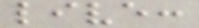live:
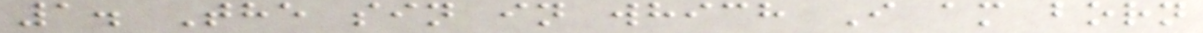1. The sin in which I am born
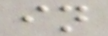in
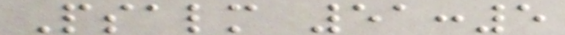Psalm 51:5
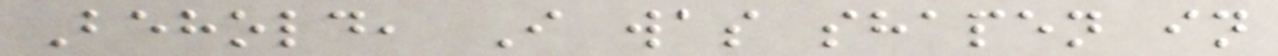Behold, I was shapen in
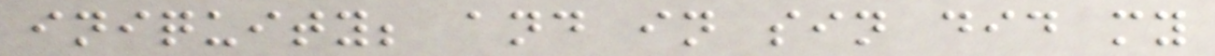iniquity; and in sin did my
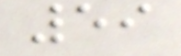59
